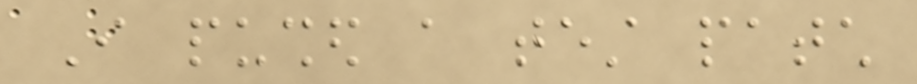I pushed a test patch
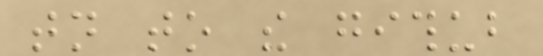tonight to the github
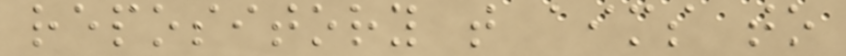repository that aims to
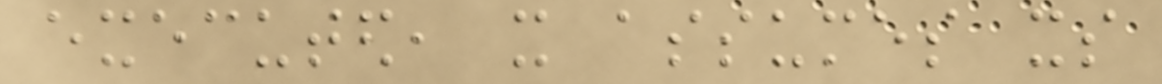executed, it assumes its
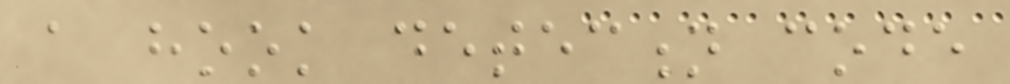a hook detection code
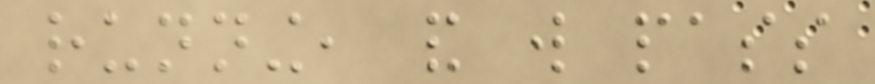running, and will pass
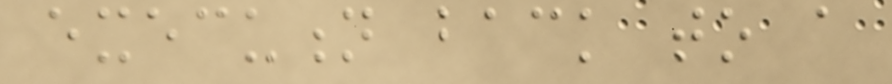execution back to a
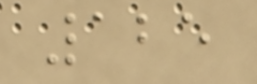125
